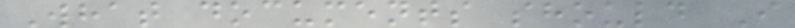What documents should I
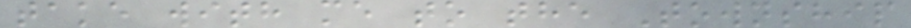take with me to the Township
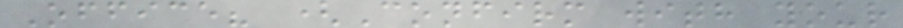Office? (Confirm with your
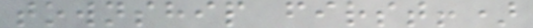township first!)
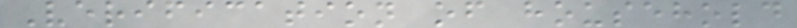Verification of household
